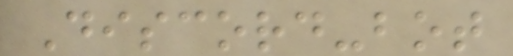Discord-bot
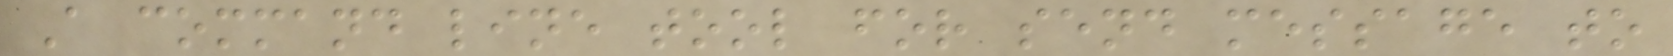A command line tool for send message to
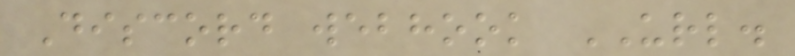Discord webhook URL.
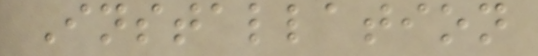Installation
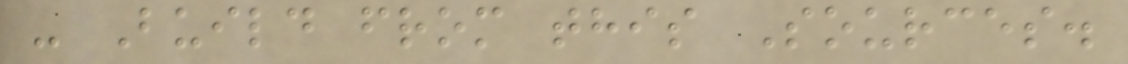- Build from this Sources.
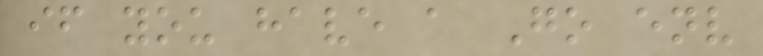if you have a Go env
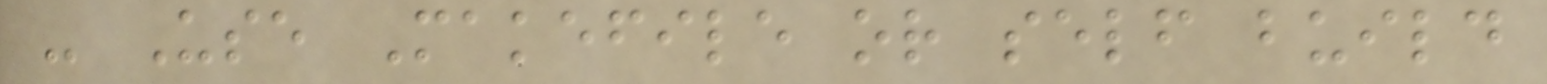- Use Makefile or self build
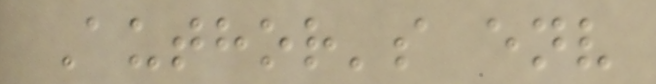Author's env
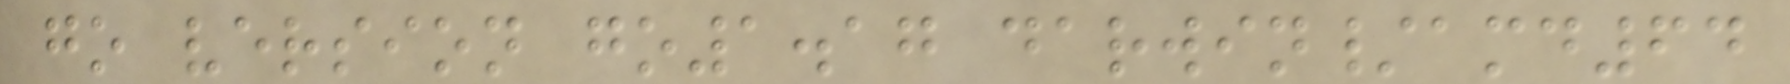go version go1.17 darwin/amd64
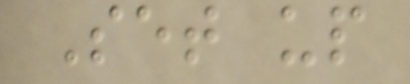Set up
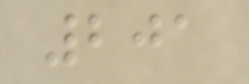201
